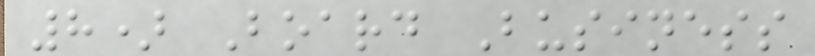8) Board Business
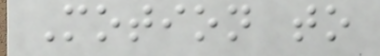Motion to
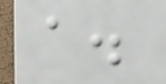a.
